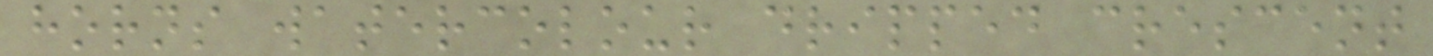horns watercolour dripped crescent
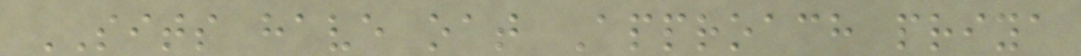SITS have oat Approach priya
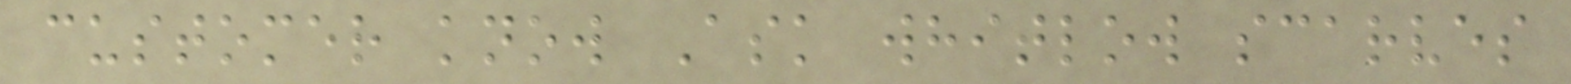customer know Ask whitlow scarves
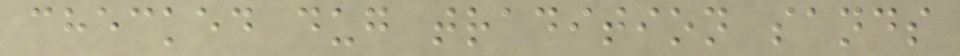checked dug tradition sands
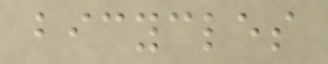bicycles
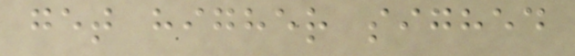get higher sighed
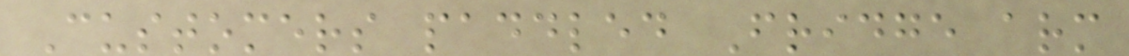Customers paddled Fridge arm
